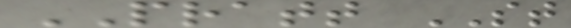PRATT ST
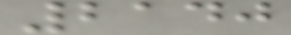2140
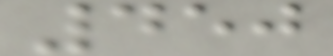450
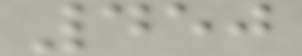450
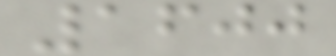1600
